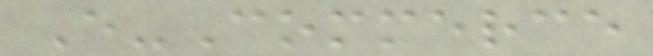E-Commerce
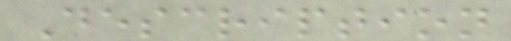Description
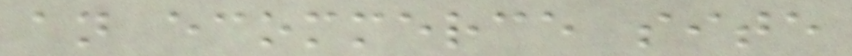an ecommerce site
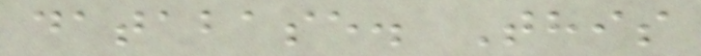database. This
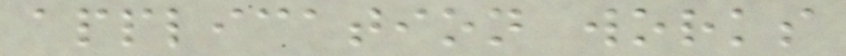application works
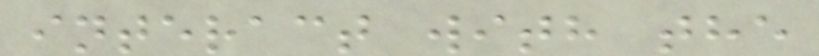interact with the
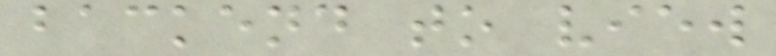backend to view
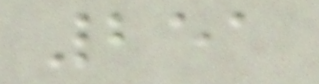251
